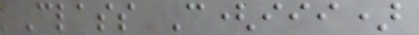Class C(iii)
